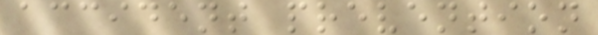accident prevention
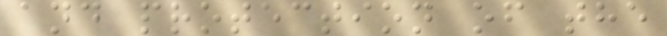and protection of the
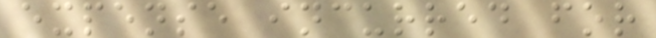expense incurred for
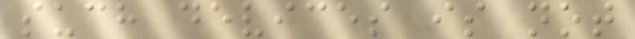such devices is not
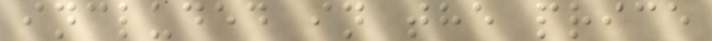included in the price
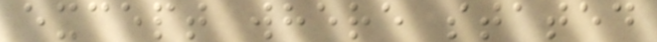except where stated
